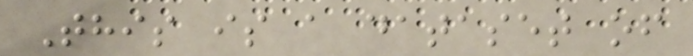This is a dataset of
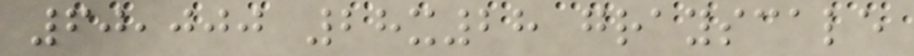60,000 28x28 grayscale
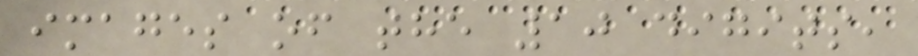images of the 10 digits,
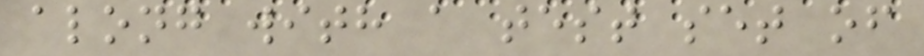along with a test set of
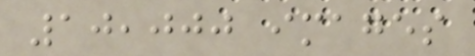10,000 images
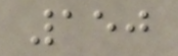150
